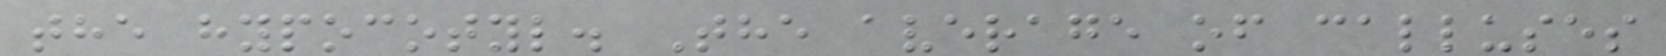the hypocotyl. The average of calluses
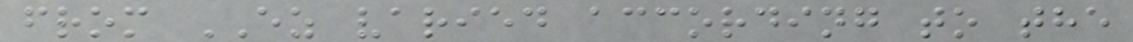from EZ varied according to the
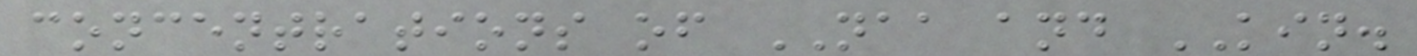concentrations of NAA and KIN.
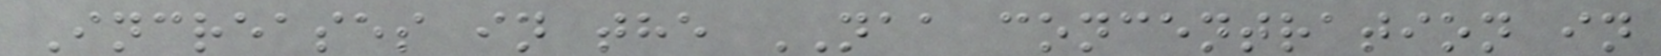Increases in the NAA concentration in
